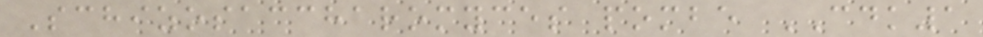Schizosaccharomyces pombe CDK1
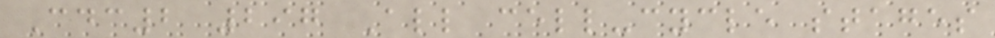Cdc2 297 All cell-cycle stages
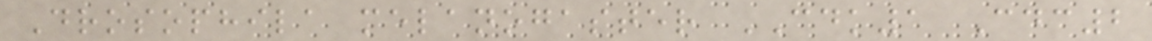Drosophila melanogaster CDK1 Cdc2
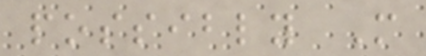possibly M
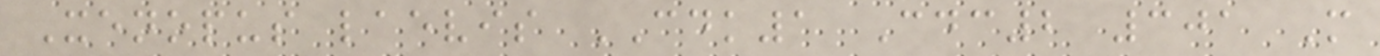Xenopus laevis CDK1 Cdc2 301 M
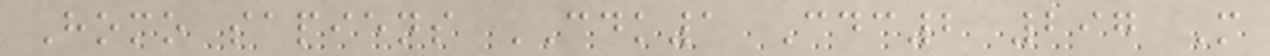Homo sapiens CDK1 Cdc2 297 M
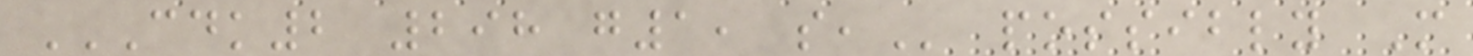CDK2 298 G1, S, possibly M
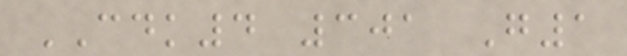CDK4 301 G1
